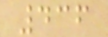436
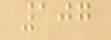107
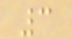3
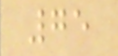75
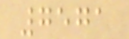7571
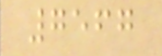7567
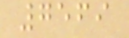7569
